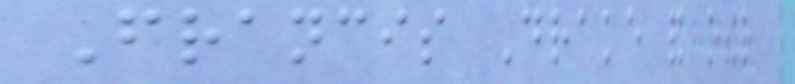Francis Drake and other
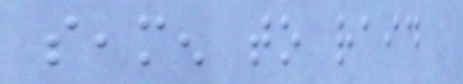seamen to raid
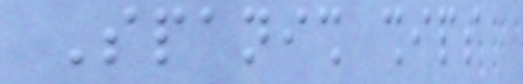Spanish ships
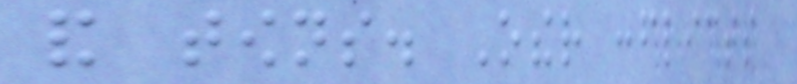and towns. Other conflicts
